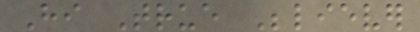Hi True Believer
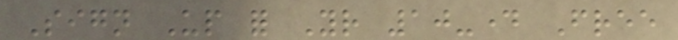Sign Up for Your 10-day Free
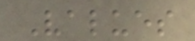Values
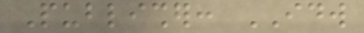Publisher: IDW
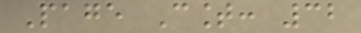Page Count: 32
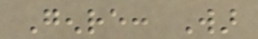Genre: War
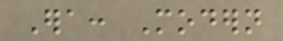Era: Modern
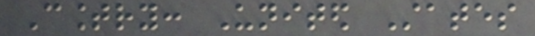Country: United States
